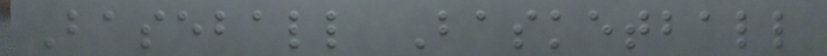Baseball Basketball
